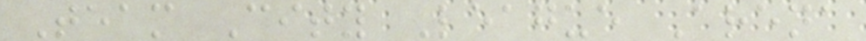Team City League Arena
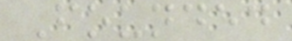Founded
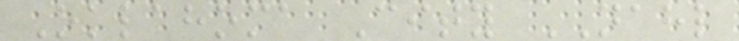Oklahoma City NAHL
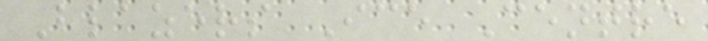Blazers Ice Centre
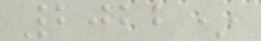2022*
